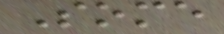Some
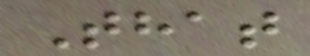That
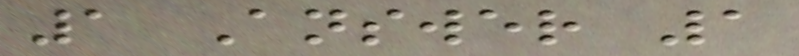1 Answer 1
